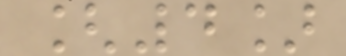[4]
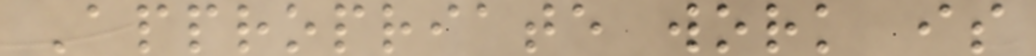Appropriate work is
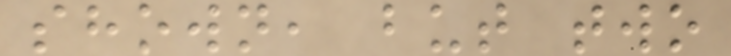shown, but two
